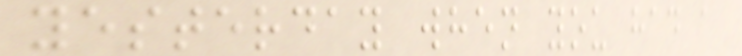yesterday when you had a
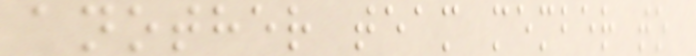another team member to
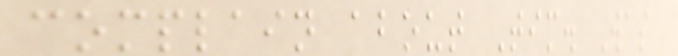complain about Tim. Was
